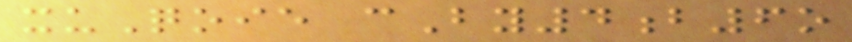xuQoie cBy4b6o
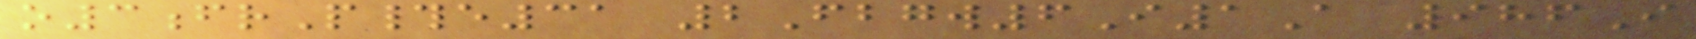o3frP#e31 2Fbgw6I1A 986I
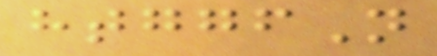htggfN
